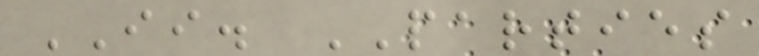II. PARTIES
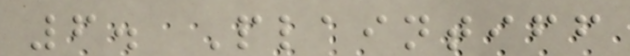6. Plaintiff
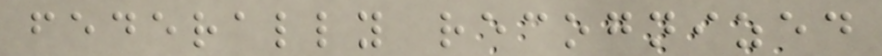federally recognized
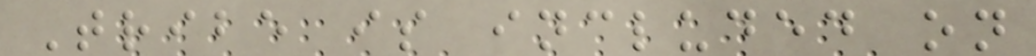Tribe is included on
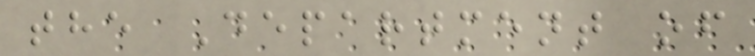the Department of
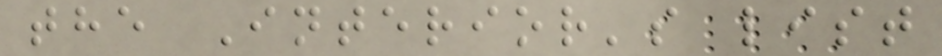the Interior's list
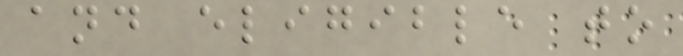and eligible to
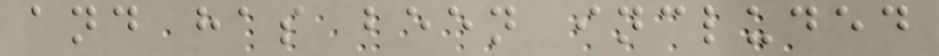and has been included
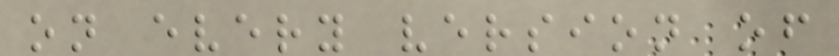on every version of
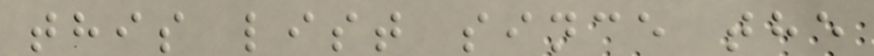this list since the
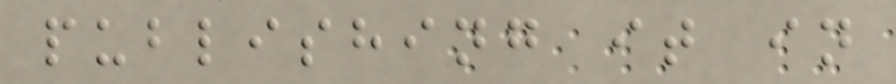publishing it in
